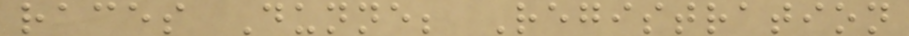races Dunne; Registration
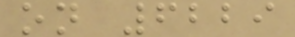on 6229
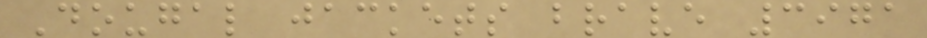Dougal jackets brave 3971
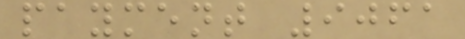payment 9061
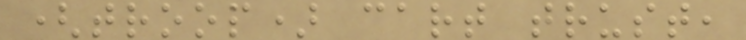(troop) cart trust,
